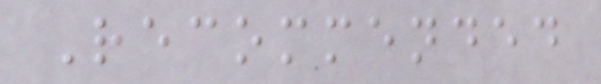Recommended
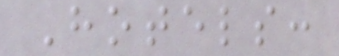Hotels:
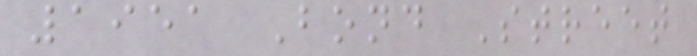1951 Bond Street
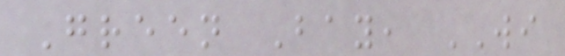Green Bay, WI
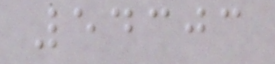54303
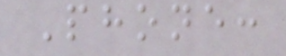Phone:
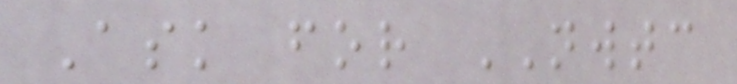Ask for NWTC
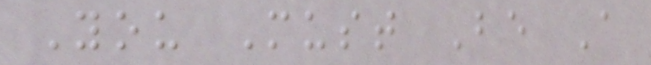You Must Be A
